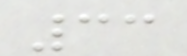33
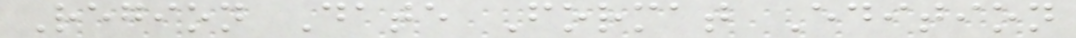Region Date Format Edition
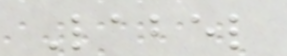Label
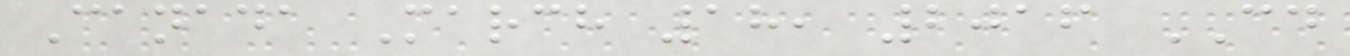Canada March 18, 2016 CD
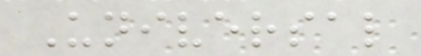Universal
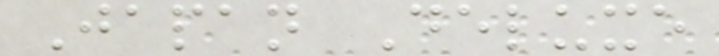Japan Deluxe
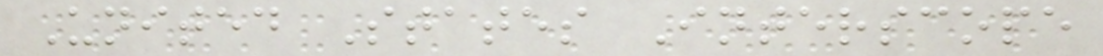United States Interscope
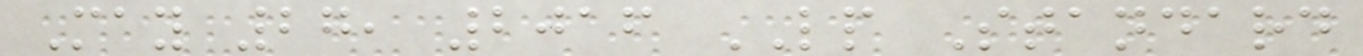May 27, 2016 LP Standard
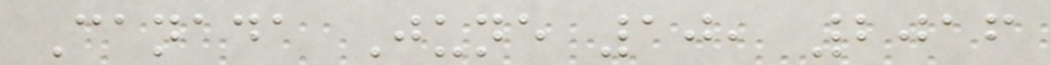Canada June 10, 2016
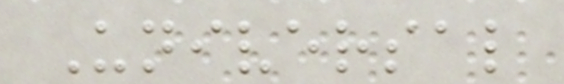Universal
